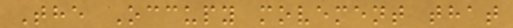The Occupy movement that
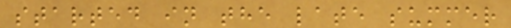started in the late summer
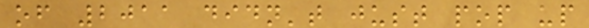of 2011 didn't just pop up
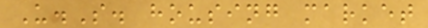U.S. housing market
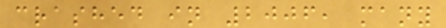crashed in 2006, many
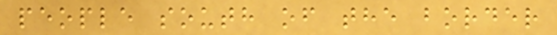people south of the border
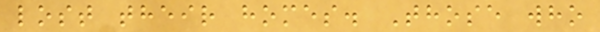lost their homes. Those who
